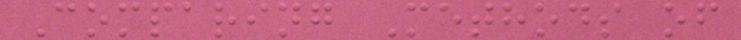Comparing Methods of
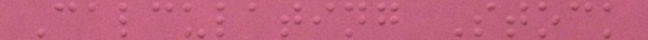Calculating Stock
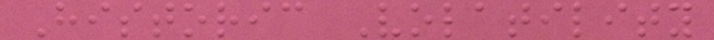Historic Volatility
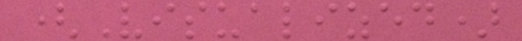(Visualized)
